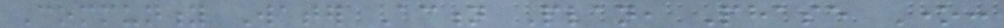Community Water Action Plan, Phase One:
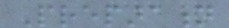Preparation
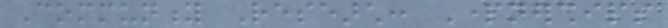Community Research: Partnerships
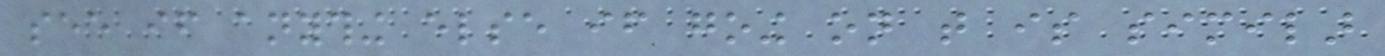see if anything else if going on that is similar
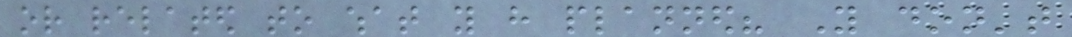or related to what you have planned? You don't
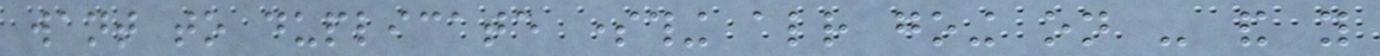want to duplicate something already going on - and you
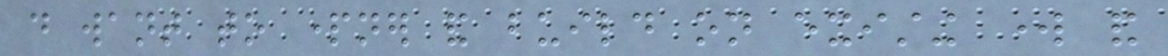do want to partner and build on existing work and
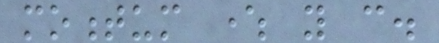momentum where you can.
